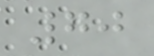70
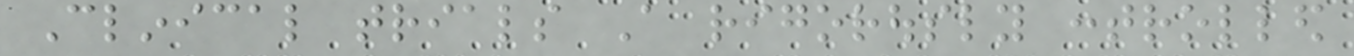Clinical trials A rigorously controlled
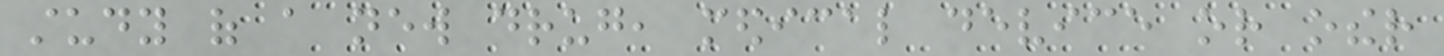study of a new drug, medical device or other
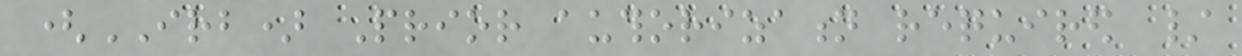(IRB) Prior authorization required /
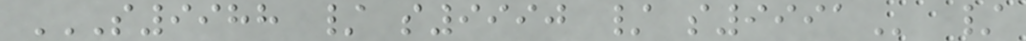S9988 / S9990 / S9991 /
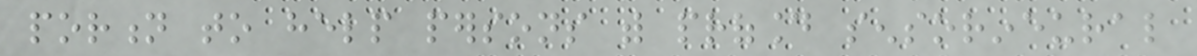portion to help persons with profound sensorineural
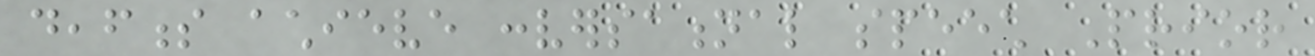deafness achieve conversational speech Prior
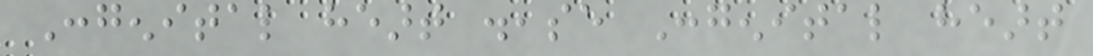Congenital heart disease Congenital heart
